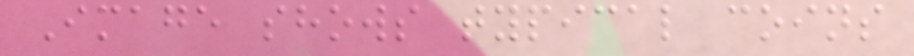Image shows typical coins
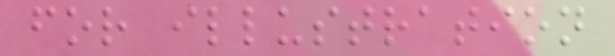for illustration
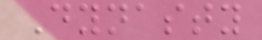Dynasty
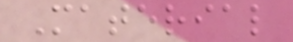Material
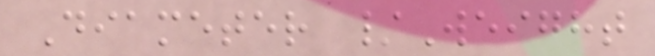Diameter /Weight
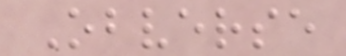Obverse
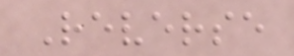Reverse
